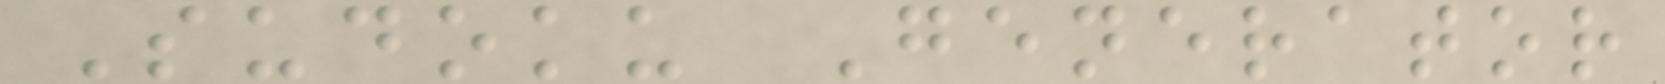Sudoku Generator
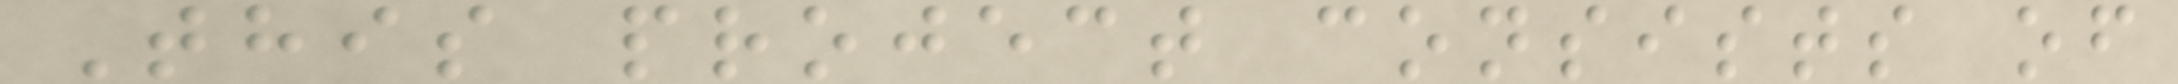This project consists of
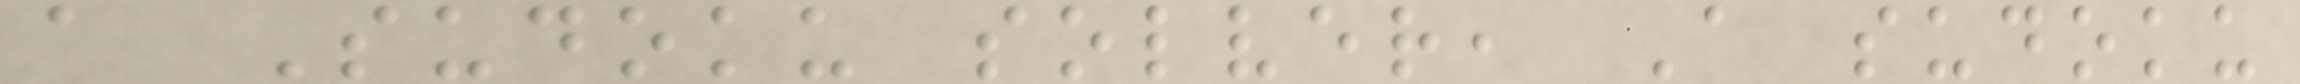a Sudoku solver, A sudoku
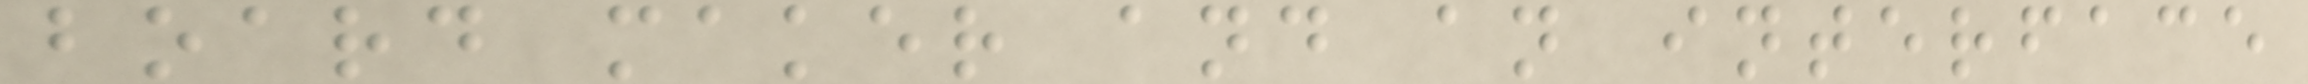board maker and an interface
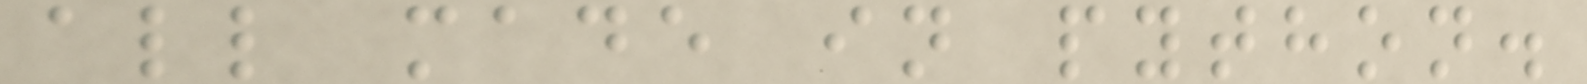all made in python.
